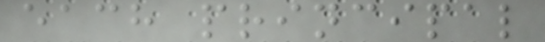each principal
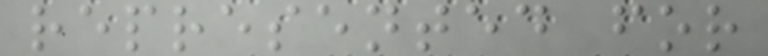represented for
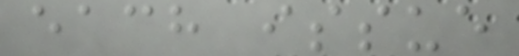each issue
